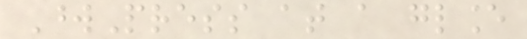WordPress at a glance
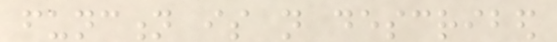function is not described
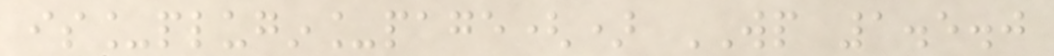is_plugin_page() WP 1.5.0
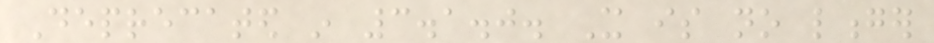Deprecated in 3.1.0. It is no longer
